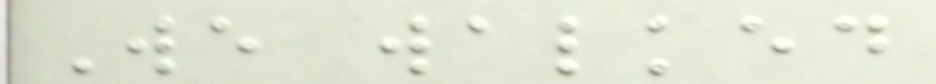We walked
